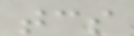tcs
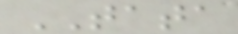TATA
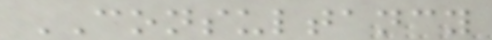CONSULTANCY
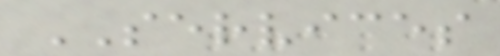SERVICES
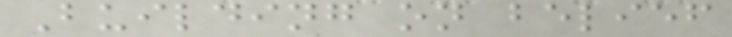Building on belief
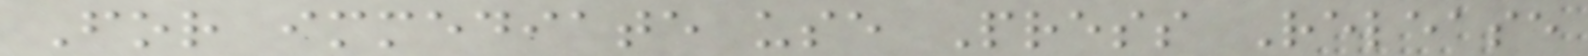For immediate use Press Release
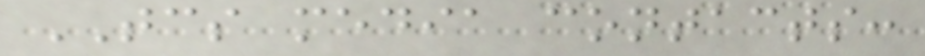TCS media contacts:
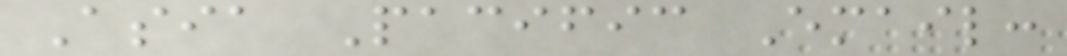Asia Pacific Email:
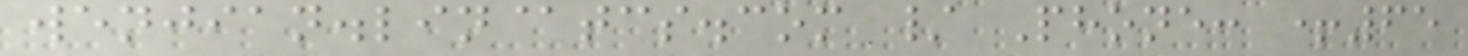wenjian.lin@tcs.com / Phone: +65
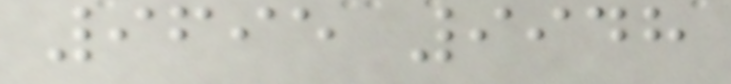9695 9948
